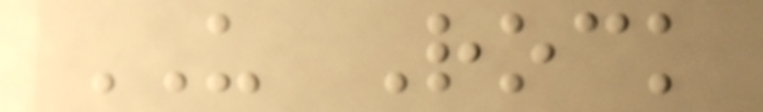US Rock
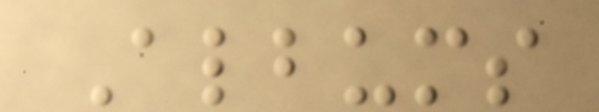Albums
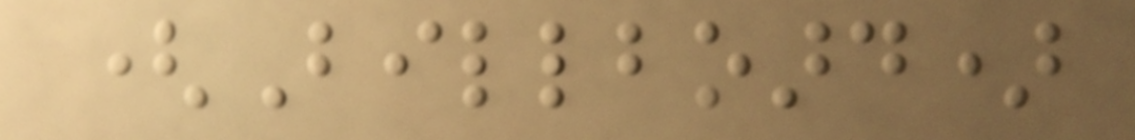(Billboard)
